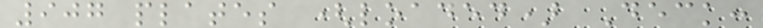907 plates (loaded) Deck:
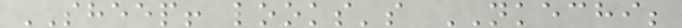SHEEP! looks's NKECHI;
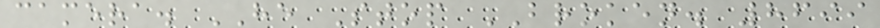camera. HE Stop BROKEN. 8699
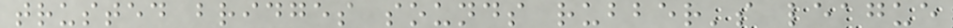trusted bridges sounds rubber's league
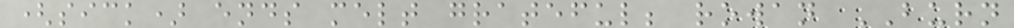(sick) ends melt grateful; rowan BURN
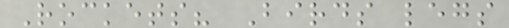Rockets? Birds legs
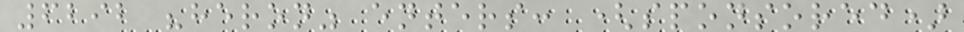6292 "heron" enters: (sponsored)
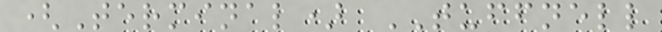(Terminal) TUFFNELL
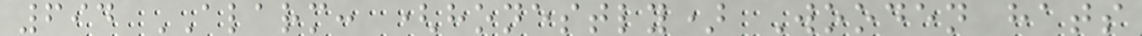694 ALARM: (honestly) Wooden hats
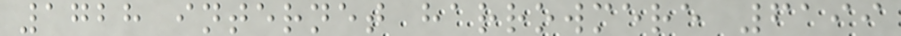1728 internet harrowmere 6199
